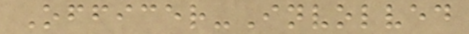Officer-Involved
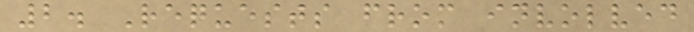2. Requests from involved
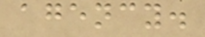agency.
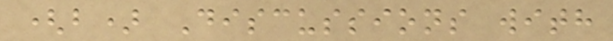(b) Discussions with
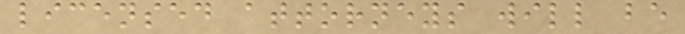licensed attorneys will be
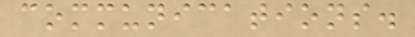communications.
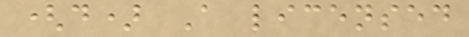(d) A licensed
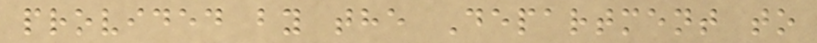provided by the Department to
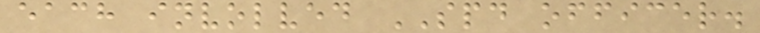each involved SPD officer.
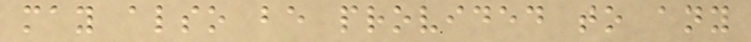may also be provided to any
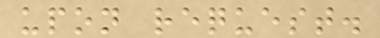upon request.
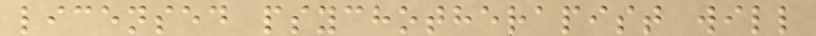licensed psychotherapist will
